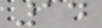14
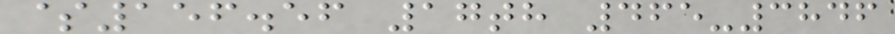$156.56 17th 465-3846
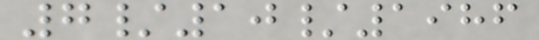7/10/1986
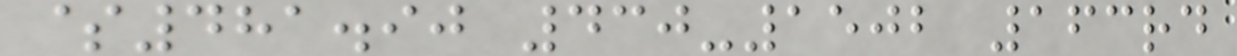$481.90 430-1502 163rd
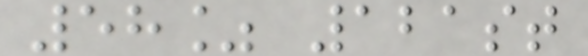58% 121st
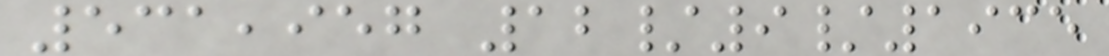531,957 12/9/1935
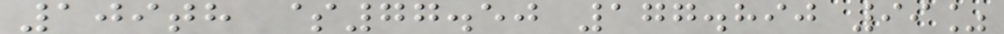109th $77.50 177.890 99%
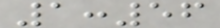1:56
